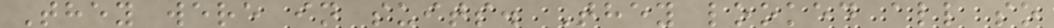They were in suits. They looked all so
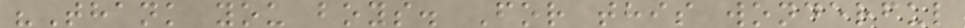"Thank you boys. For this wonderful
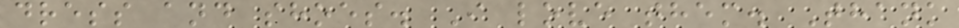dress and shoes. I love them. Thank
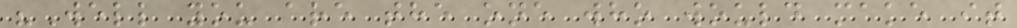"Well you are the one who would make it
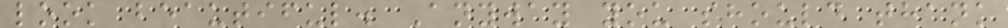look beautiful. Anyway you should thank
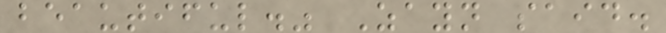beautiful." Zayn said.
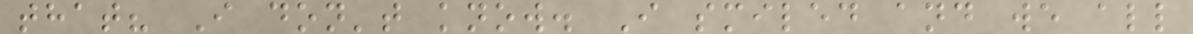that? I don't know. I smiled and we all
